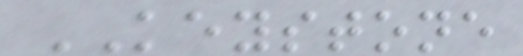KEYSTONE
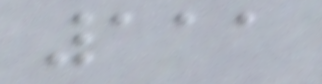111
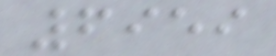6959
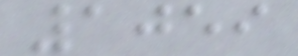1059
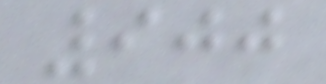900
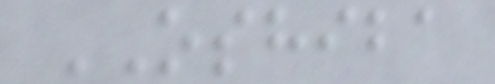OSHIBA
